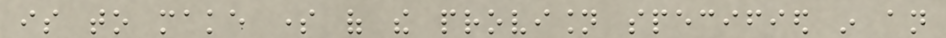is to make some of the provision specified in an
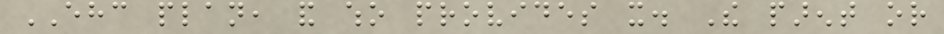EHC plan, and who provides it. The parent or
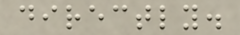directly.
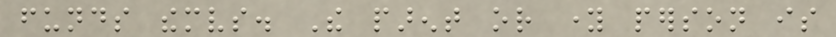funds themselves. The parent or young person is
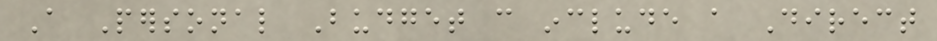A Personal Budget can include a Direct
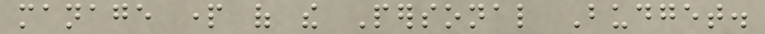manage part of the Personal Budget.
